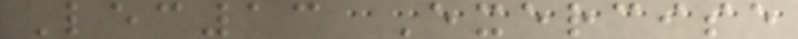Lec13 Exercise
